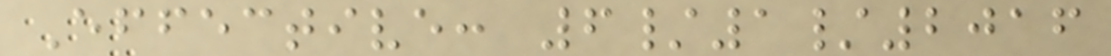Effective: 6/1/2016
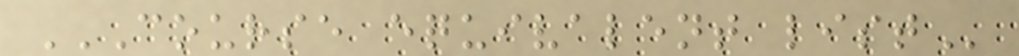COURSE EQUIVALENT LIST
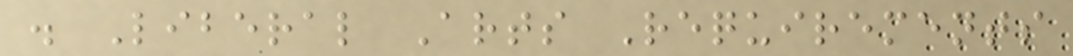. Liberal Arts Requirements
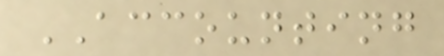ACCOUNTING
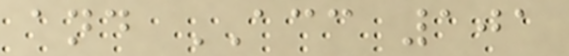and ACC 101
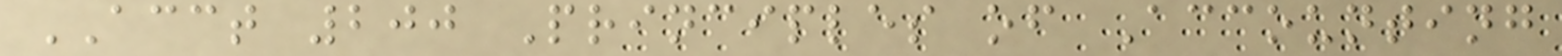ACCT 200 Principles of Accounting
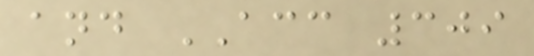and ACC 309
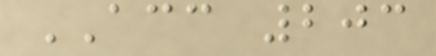ACC 203
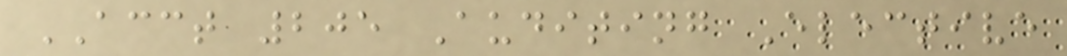ACCT 205 Auditing Elective
